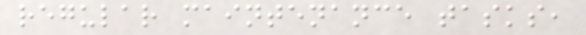regular maintenance tasks,
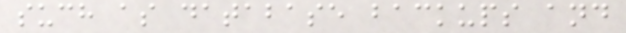such as database backups and
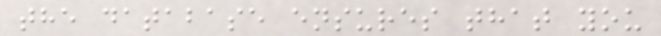the database ensures that you
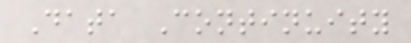Data Continuity
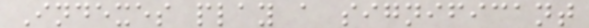Indexes play a significant
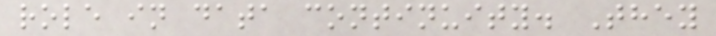role in data continuity. They
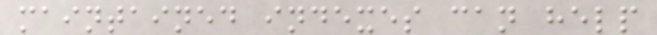maintained indexes can help
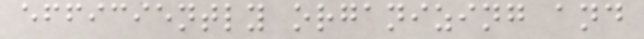efficiently organizing and
